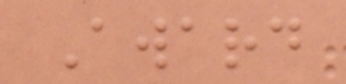Award
